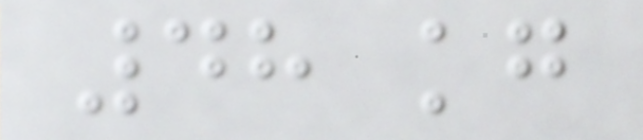48 kg
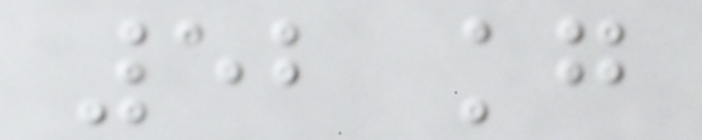52 kg
